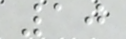10
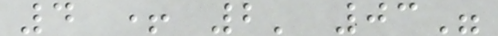4 + 2' 03"
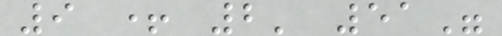9 + 2' 51"
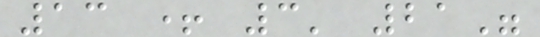13 + 3' 21"
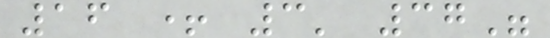16 + 3' 37"
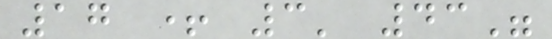17 + 3' 43"
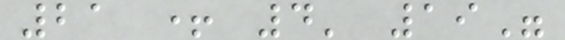21 + 4' 19"
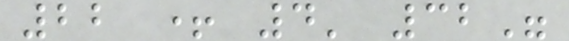22 + 4' 32"
